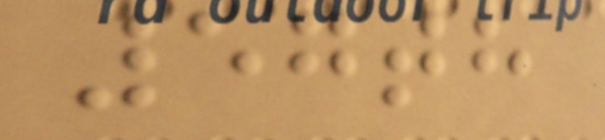57th
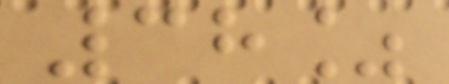38%
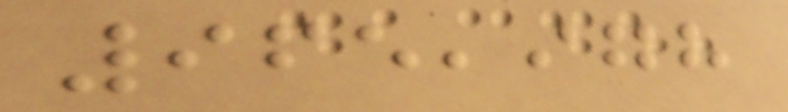965,978
